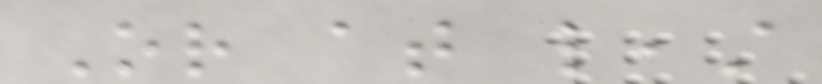Or at least
